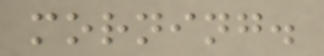morning.
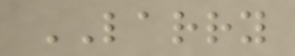LARRY
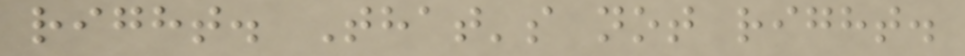right. That's not right.
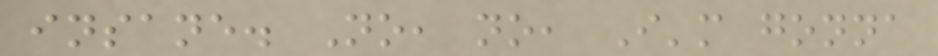insane. No, no, I'm gonna
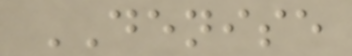DENISE
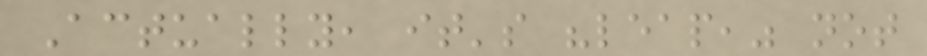Actually, it's "leap," not
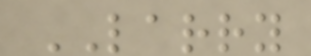LARRY
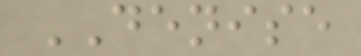DENISE
